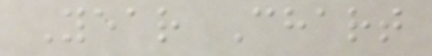Year Chart
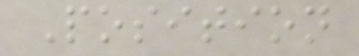Position
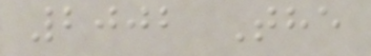2002 The
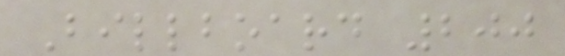Billboard 200
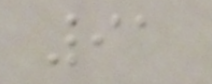91
